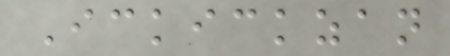Ickickzan
